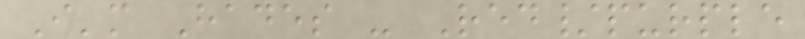I'm Hades - Red/purple
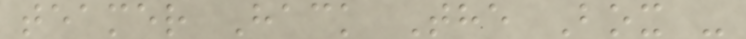teamer Hack The Box -
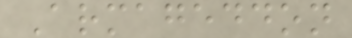Armageddon
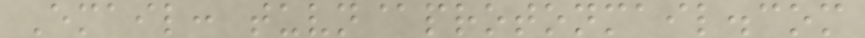Email: tuvn@protonmail.com
